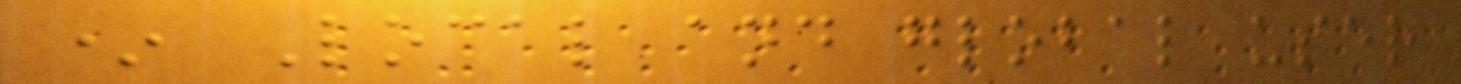* Local and global user
